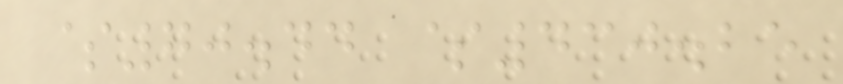$70.44 $430.25
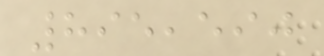895,590
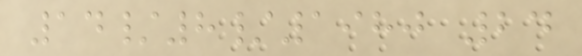14/8/1980 24
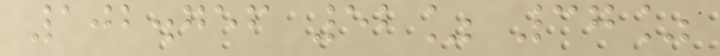102.756 52% 37%
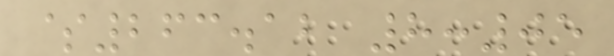$263.12 8:05
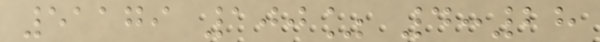51179 100% 4:28
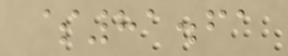$81.61
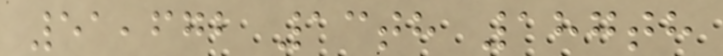51,672 13th 187th
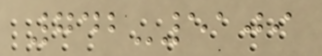742-5109
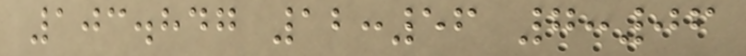103.847 12:56 7:06
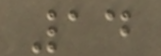14
